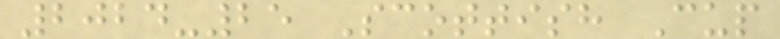2024-25 Scottish Cup
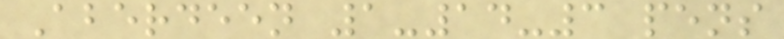Aberdeen 1-14-3 pens
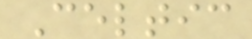Celtic
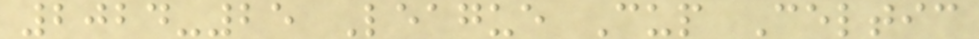2024-25 League Cup Celtic
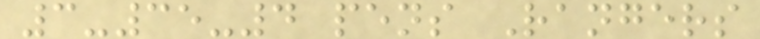3-35-4 pens Rangers
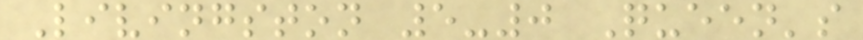Livingston 5-0 Queen's
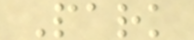Park
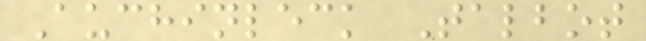Auchinleck Talbot
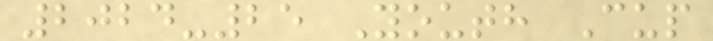2024-25 Youth Cup
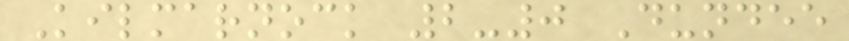Kilmarnock 2-0 Dundee
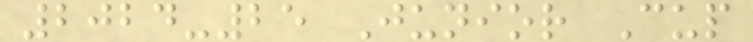2024-25 Junior Cup
